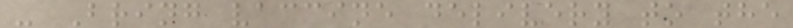- Bring vaccine delivery to the
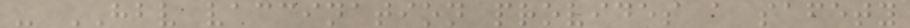- HBV vaccination provides a safety
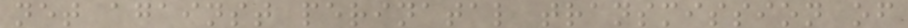net against perinatal transmission of
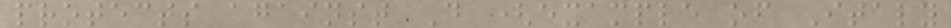protects against D (example of Italy
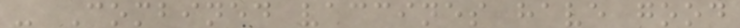- Combined vaccines have good
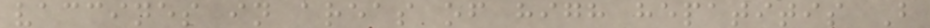vaccines in areas of high hepatitis B
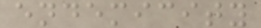endemicity
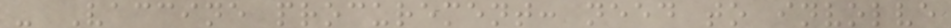- Vaccine procurement: need to involve
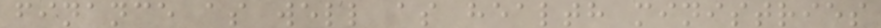finance as well as health ministries
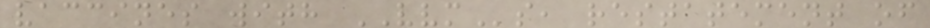vaccines with VVMs, restatement of
